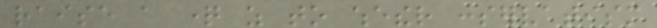raise a question as to whether conservatism
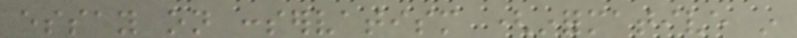essay on conservatism (informative in
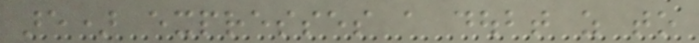are) expresses a doubt as to
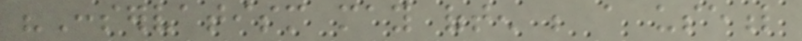"Conservatism may often be a useful
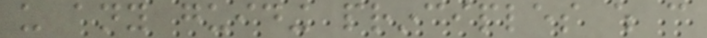us any guiding principles which can
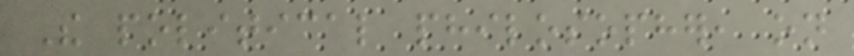The political philosopher, on
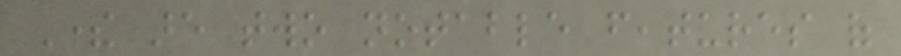There are two notable features of
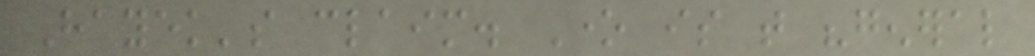Hayek's claim. One is that "general
